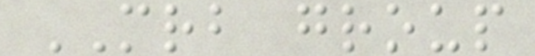MRB group
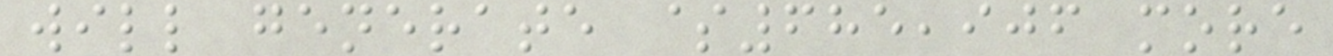will generate $685,906 more
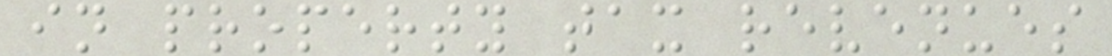in property tax revenues
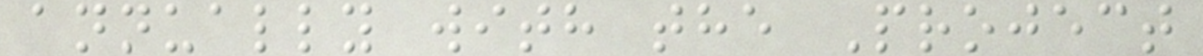annually with the Project
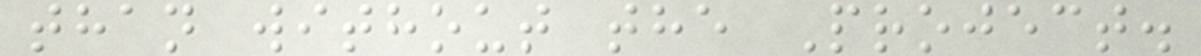than without the Project.
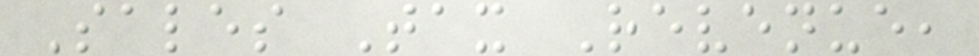Sales Tax Revenue,
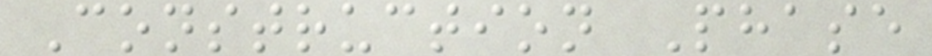Construction Phase
